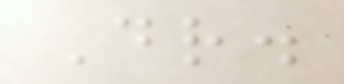Dr.
